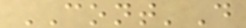CONT'D
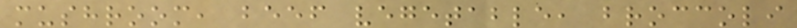mushroom, beef vegetable, broccoli
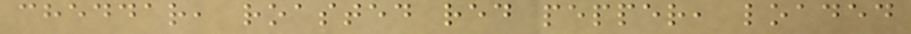cheddar, roasted red pepper, loaded
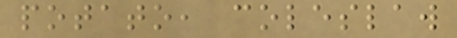potato, coleslaw
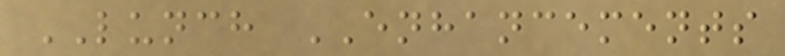LUNCH ENHANCEMENTS
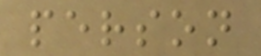person
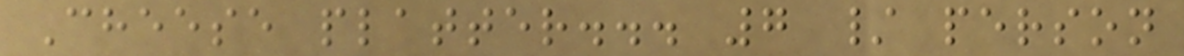Cheese platter... 7 / person
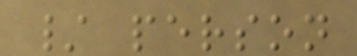/ person
